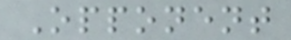Opponent
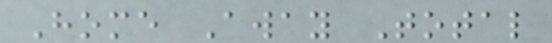Home Away Total
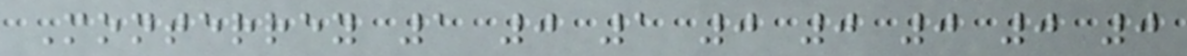Monterrey 1 0 1 0 0 0 0 0
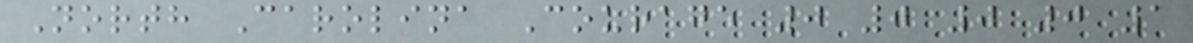North Carolina Courage 0 0 0 0 1
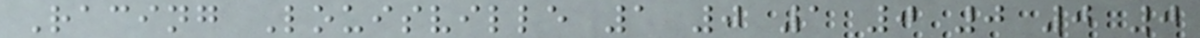Racing Louisville 1 0 1 0 0 0 0
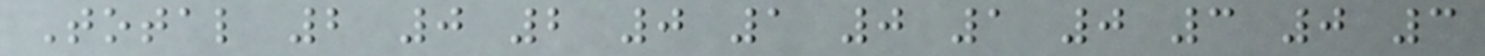Total 2 0 2 0 1 0 1 0 3 0 3
